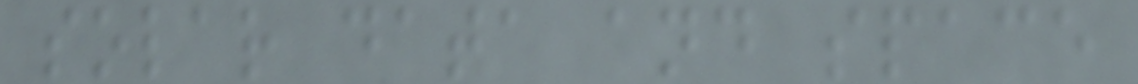solar data and space
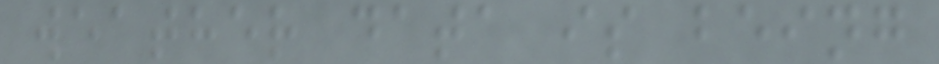weather data is being
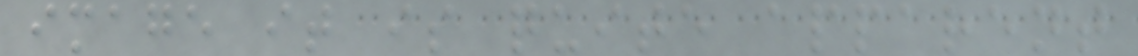image it is quite apparent
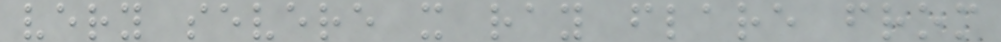very severe x ray flare from
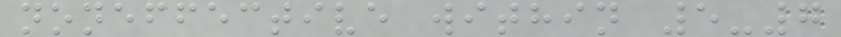noneffective within 5-7
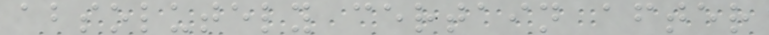absolutely certain after
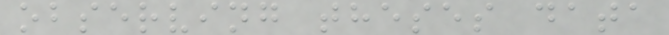observing theses data
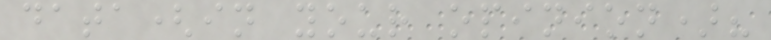data(in your opinion)?
